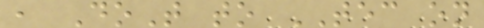, DoT to TEC on
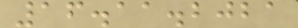16.11.2021
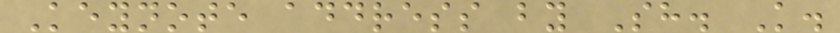Keynote address by Sh. K.
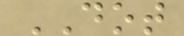DOT
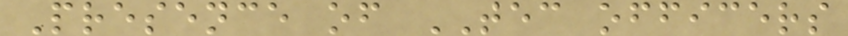Presence of TEC officers
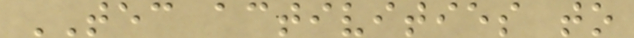TEC activities to
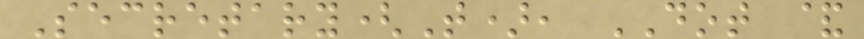Secretary(T), DOT &
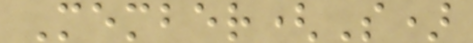Member(S)
